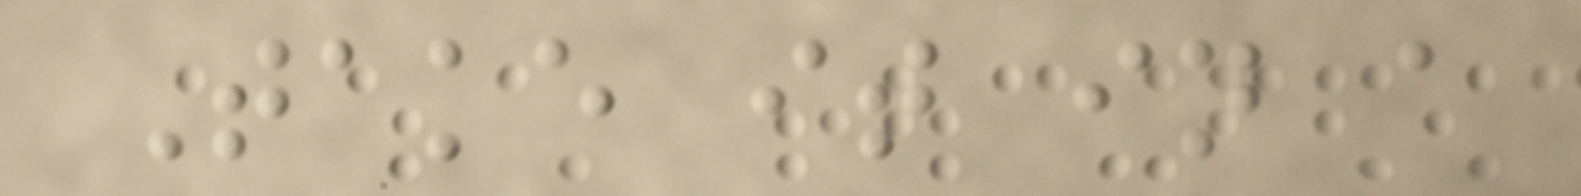Take it in a
